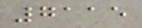7115
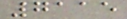7115
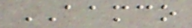AAMCO
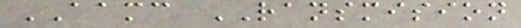AAMC RANSMISION
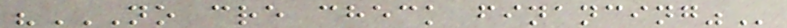"NO CRE CHECK FINANCING"
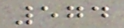574
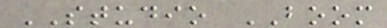STUDIO BOOM
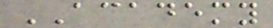ACADEMY
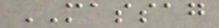MASSAG
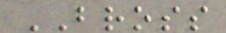BROSS
